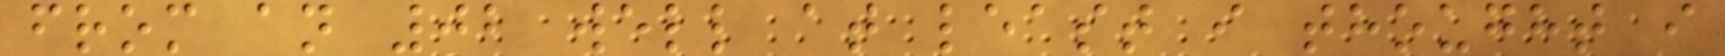from an 02 well at least i thought i
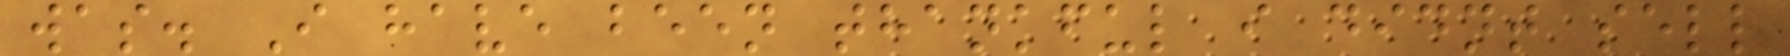was. I have been thankful i didnt sell
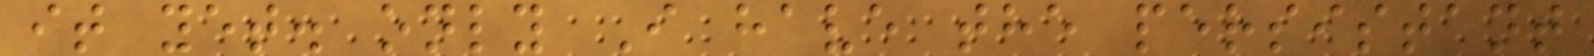it yet. only I have the persistant
